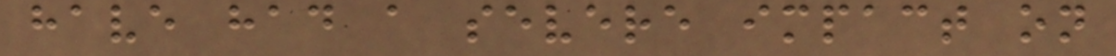have had a severe impact on
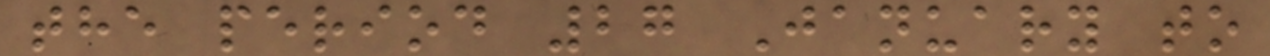the period 27 January to
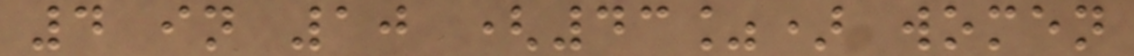4 in 10 (43%) women
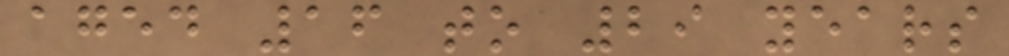aged 16 to 29 years
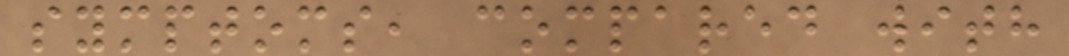symptoms, compared with
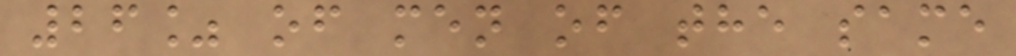26% of men of the same
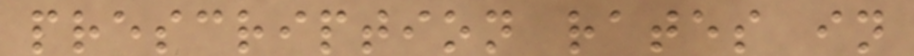prescription rates in
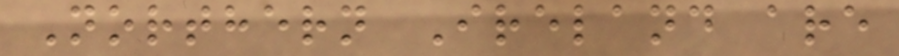Northern Ireland are
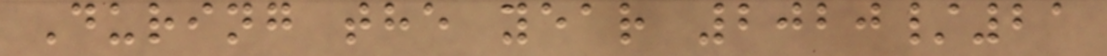During the year 2020/21
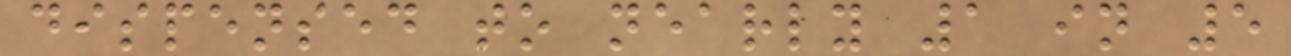dispensed to nearly 1 in 5
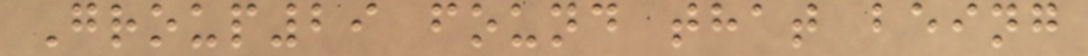Group29 found that being
